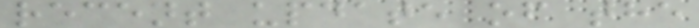recent update of the
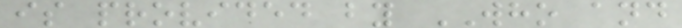is provided by WHO and
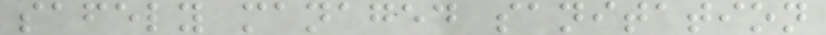safely managed sanitation
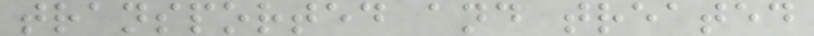transported and treated
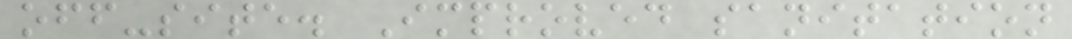off-site. Improved sanitation
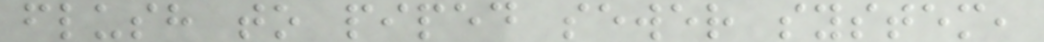flush to piped sewer system,
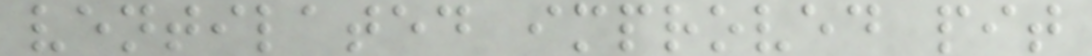ventilated improved pit
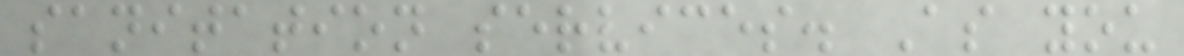sanitation services. As you
